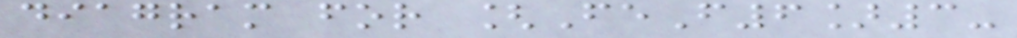diagram for [FeF6]3-
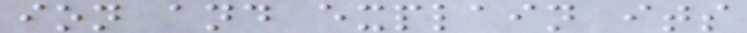ion and explain its
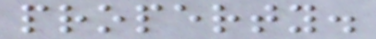property.
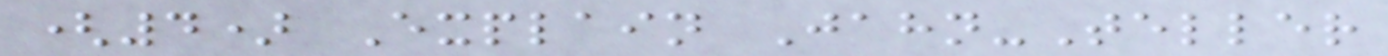(4) Explain Jahn-Teller
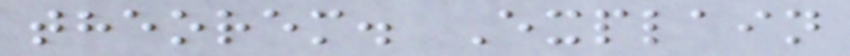theorem. Explain
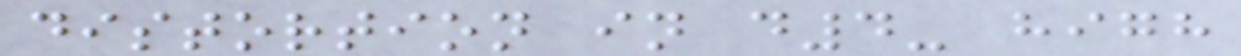distortion in d4- high
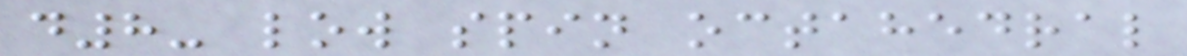d8- low spin octahedral
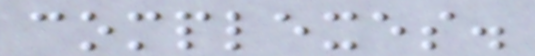complexes.
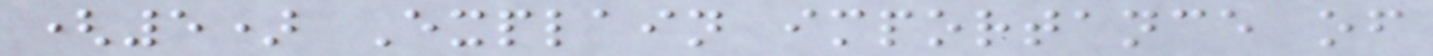(5) Explain importance of
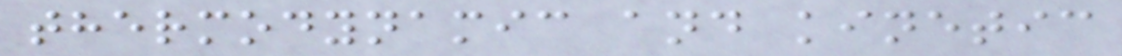thermodynamic and kinetic
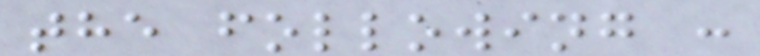the following :
